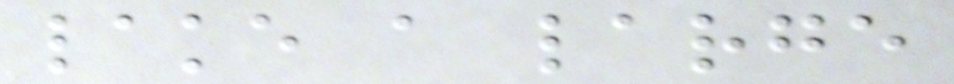lake a large
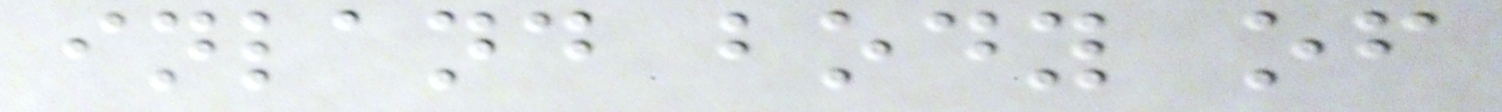inland body of
